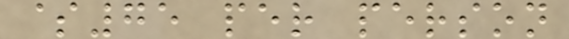$75 per person
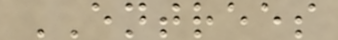ENTREES
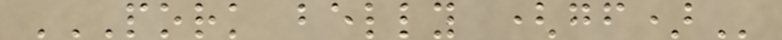PORK BELLY (GF)
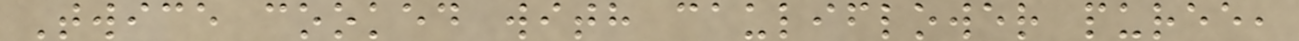Twice cooked with cauliflower puree,
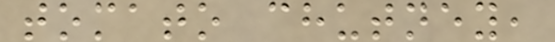tomato chutney,
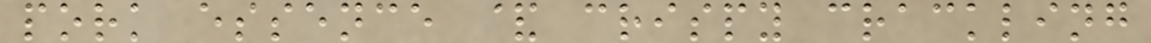pork essence & crispy crackling
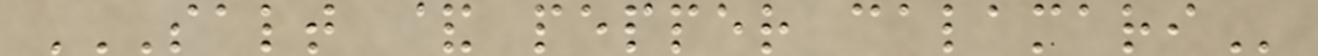SALT & PEPPER CALAMARI
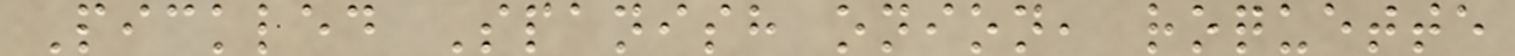Pickled Spanish onion, roquette
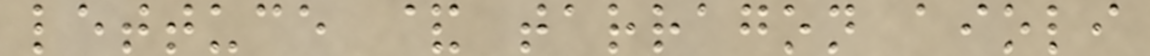lettuce & tarragon aioli
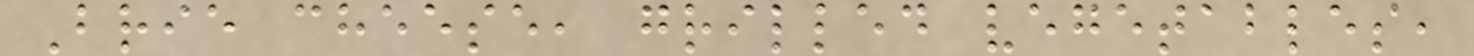Brie cheese, grilled vegetables,
